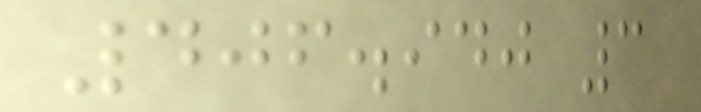406.940 3
